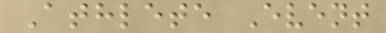Athlete Event
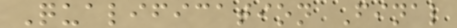Qualification Final
